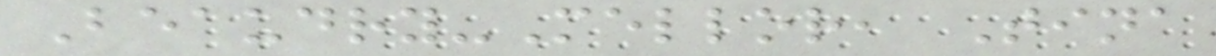Beaudry-Mellor, Tina
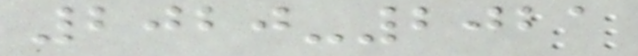2020-2021
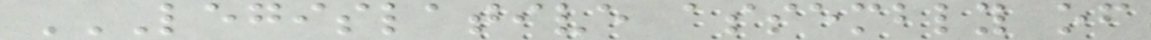LEGISLATIVE ASSEMBLY OF
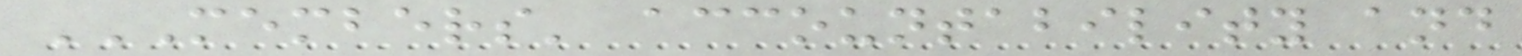MEMBERS' ACCOUNTABILITY AND
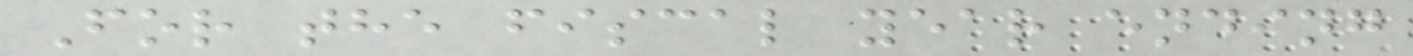For the fiscal year ending
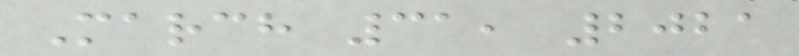March 31, 2021
